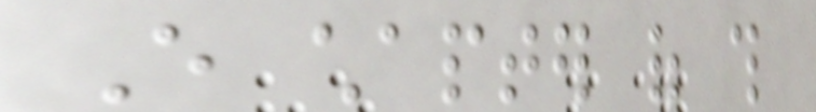Every chapter of this
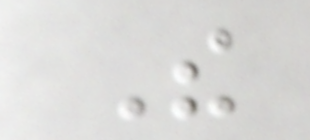The
